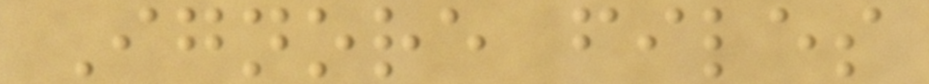Ignore files
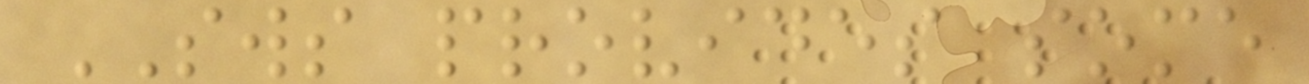SWS provides some
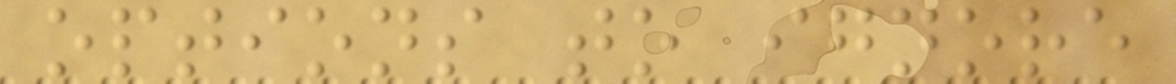options to ignore
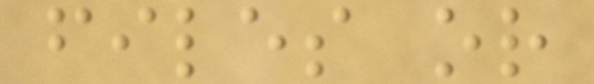files or
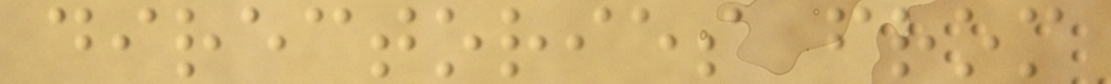directories from
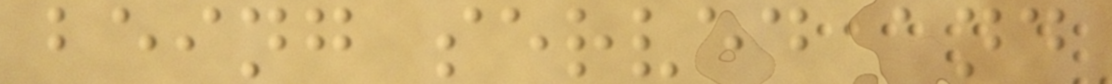being served and
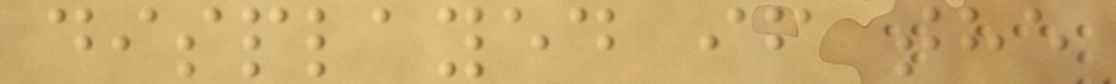displayed if the
